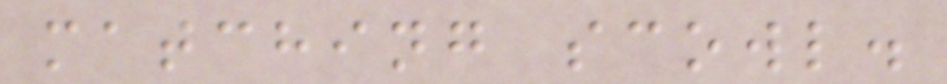matching scowl.
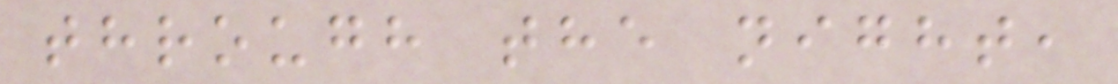through the night,
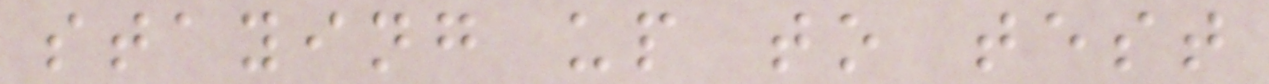staying up to test
